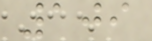109
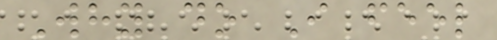Why do I feel
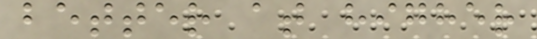better at higher
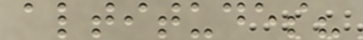altitudes?
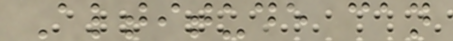Altitude can
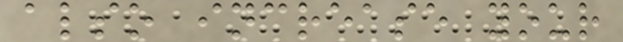also increase your
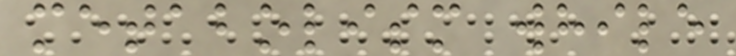metabolism while
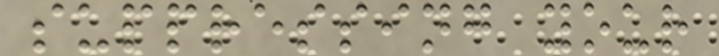suppressing your
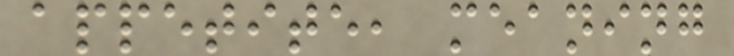appetite, meaning
